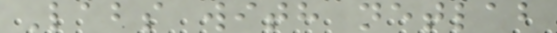Labs with netlab
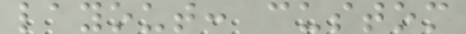layout: custom
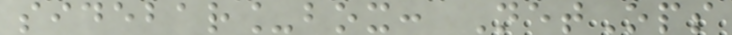sidebar_box: NetOps
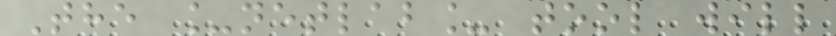The _netlab_ tool will
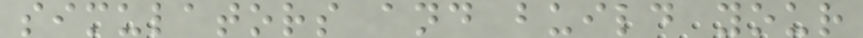simulators and build your
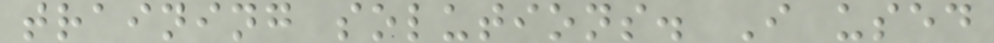training solutions. I used
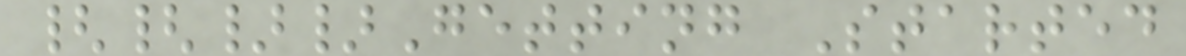{{}}Getting Started
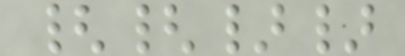{{}}
